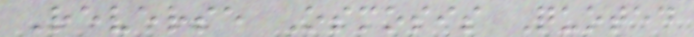Reverse Osmosis Quoted
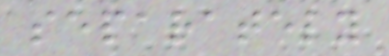separately
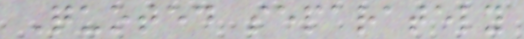Quoted separately
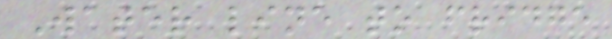Water line to fridge
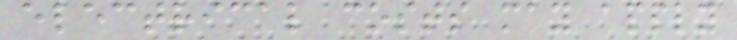electrical costs may apply
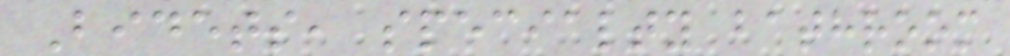Bidets, specialty bathroom
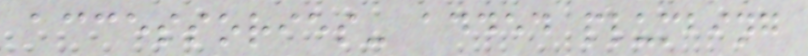accessories- added plumbing
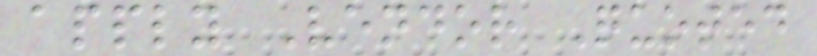apply Vendor Quoted
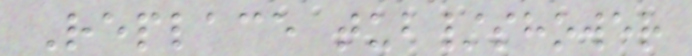Replace tub/shower
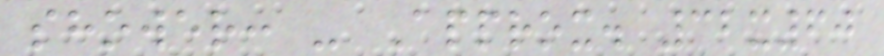shower: - Approx. 32x60
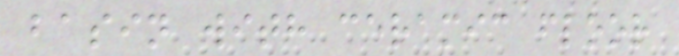basin with ceramic floor
